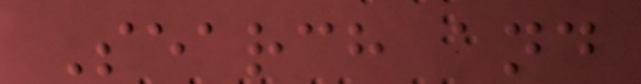Search and
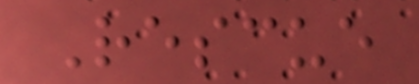Rescue
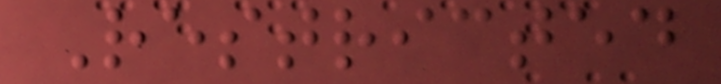Restricted
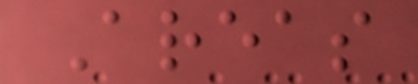Areas
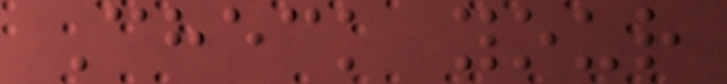Check your
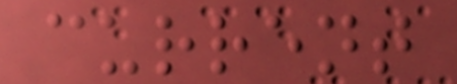current
